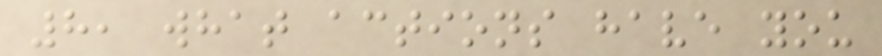8, what actions have you
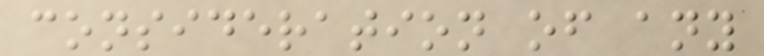consideration of any
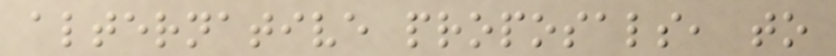alternative proposals, to
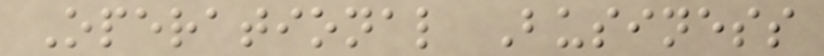Operational Business
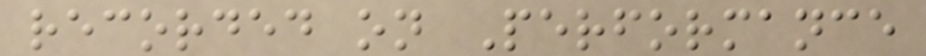recorded on Performance
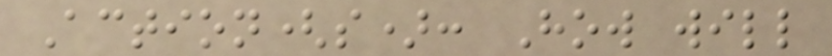Action(s): How will
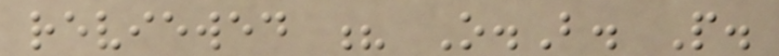reviewed ? O.B. P.
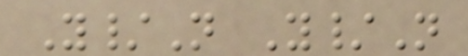Y/N Y/N
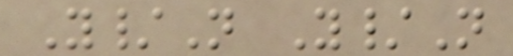Y/N Y/N
